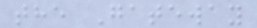the Gateway
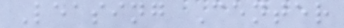Leasing Center
